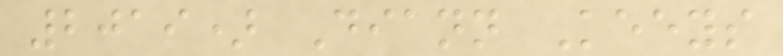2019) Diann Keeys
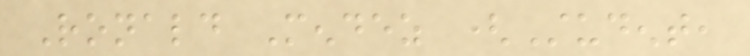Ronald Mendez (Student,
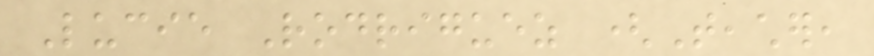Lucie Rodriguez (Teacher,
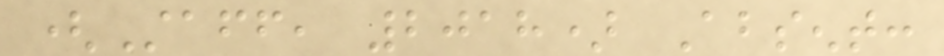(Staff, 2018) Absent:
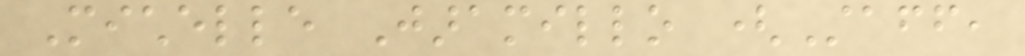Michelle Jaramillo (Staff,
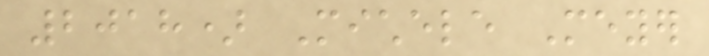2018) Michele Meyer
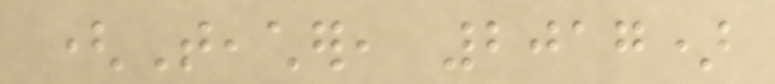(Teacher, 2017)
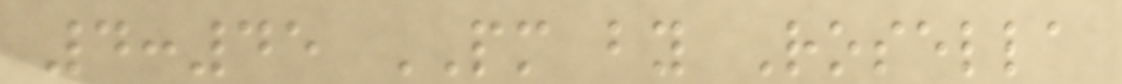4:45 PM by Rosella
